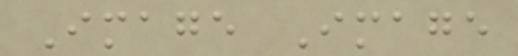Image Image
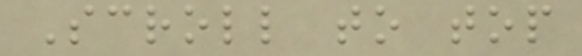Scroll to top
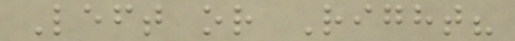Left or Right?
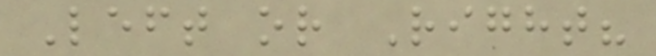Left or Right?
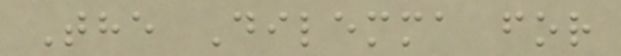The Dilemma for
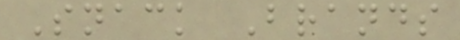Snack Brands
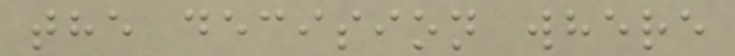the decision where
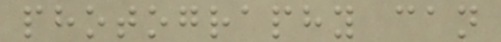photography can
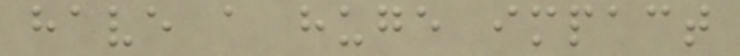have a huge impact
